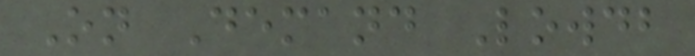On Demand Lowdb
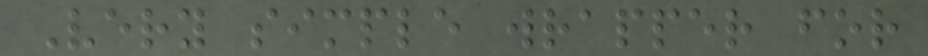Very simple wrapper for
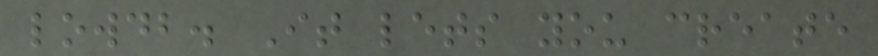lowdb. It lets you create
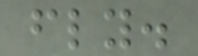fly.
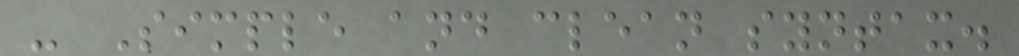- Simple and clean syntax.
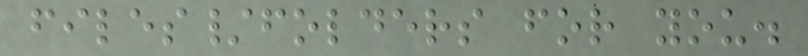files/folders for you.
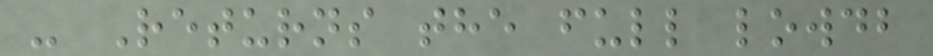- Returns the full lowdb
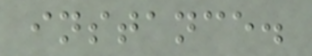instance.
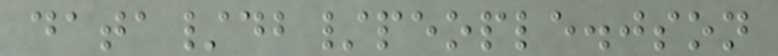data/db/people.json
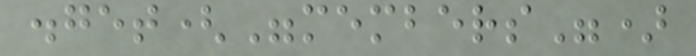.get("members")
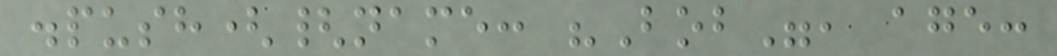.push({name: "Bob", age:
